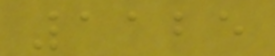1125
